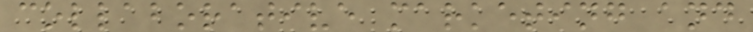collaborative marketing and
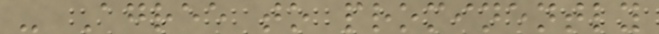- Agree to prominently
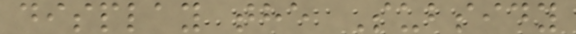display the Subsidy
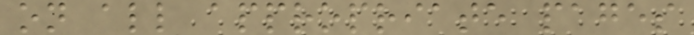on all appropriate pages
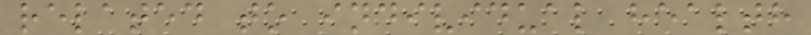related to individual health
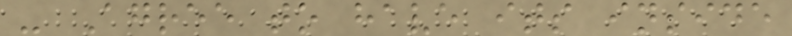- Agree to have its inside
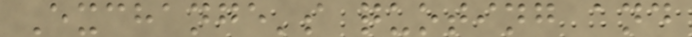Exchange's quoting and
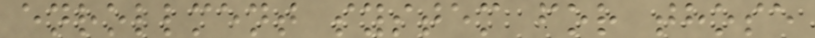enrollment system for those
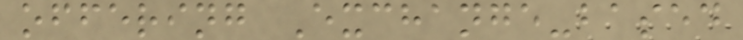offering Exchange-based
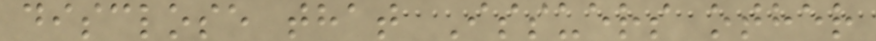disclose that Issuers other
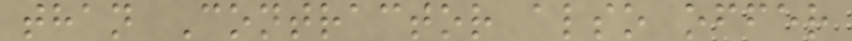than Contractor also offer
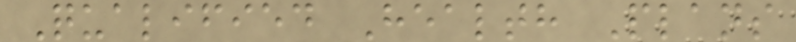Qualified Health Plans
